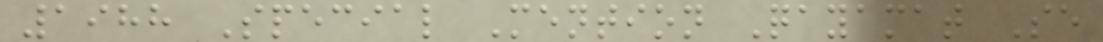1988 Special Mention Qayamat Se
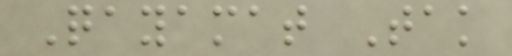Qayamat Tak
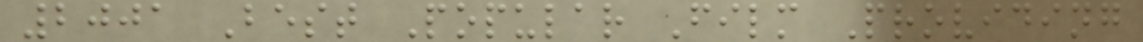2001 Best Popular Film Providing
